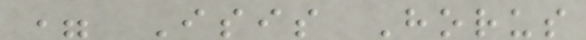= Isis Horus
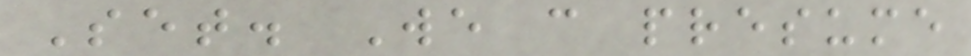Set. We can presume
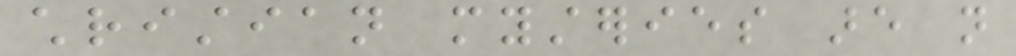christian mysteries are not
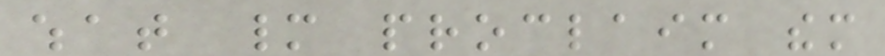what many proclaim them
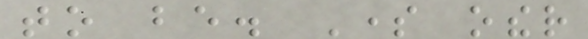to be. Some other
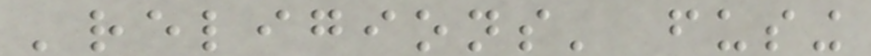'religions' fusing
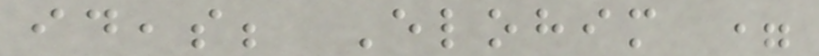ideas; Elohim =
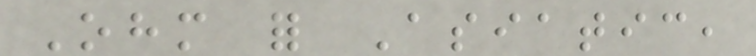Ohm for Asiatic,
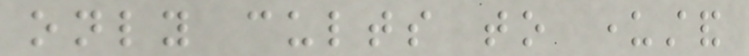only cults to understand
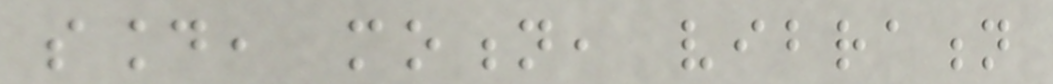sound, motion, vibration
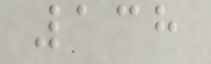138
